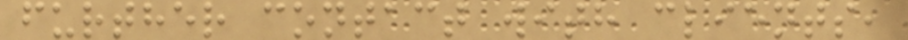further contact with clients,
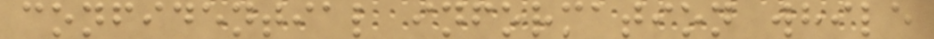confidential information while
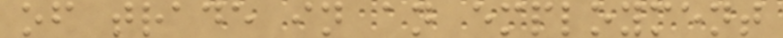of trade in an employment
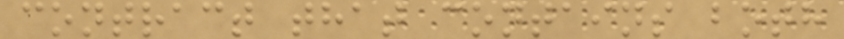contract that contains both
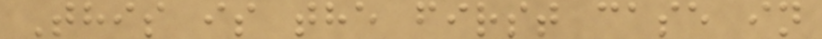This is the first case in
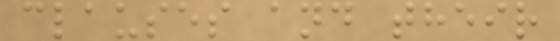clauses and their
